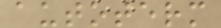autoterm
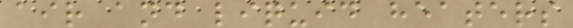air and liquid heaters
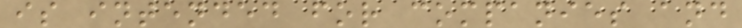is intended for companies and
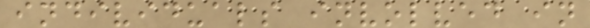individuals involved in
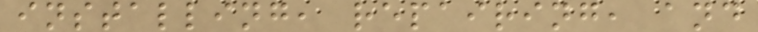installing, repairing, and
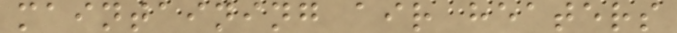maintaining air heaters
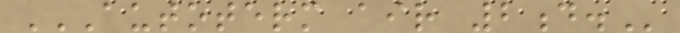AUTOTERM AIR 2D.
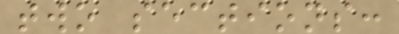two sections:
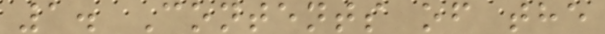1. Contents of the
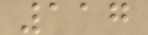117
